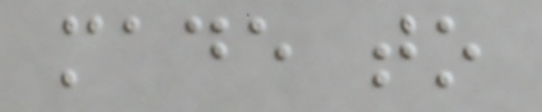made to
